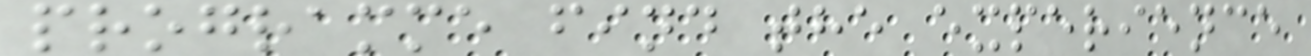programme find the experience
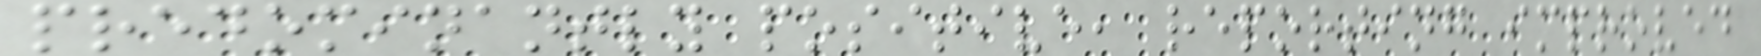predominantly positive, reporting improved
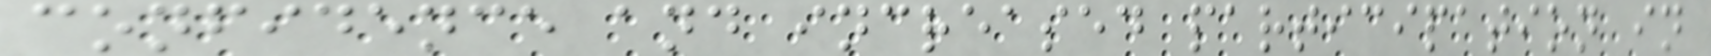confidence and increased participation in
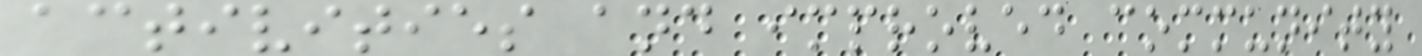activities and improved community
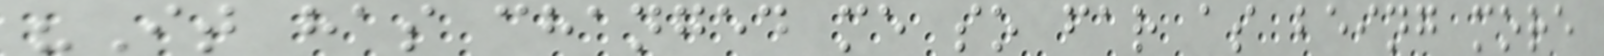"It has changed me so far as being more
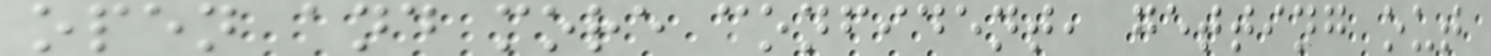open and more confident, getting out
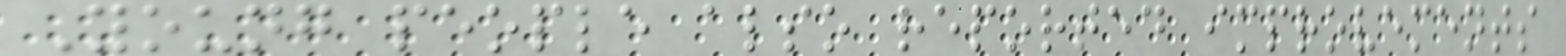Young people also reported improvements
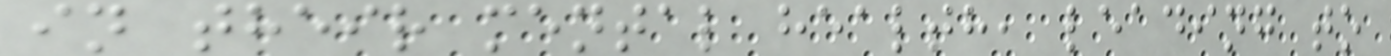in their mental health, leading to
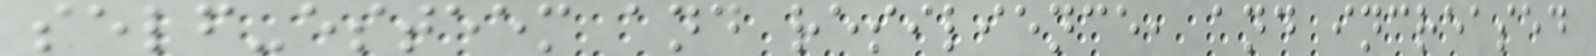self-esteem and resilience, and increased
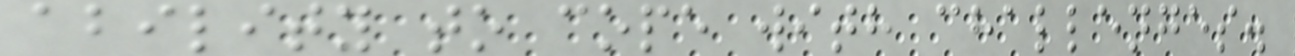ability to cope with challenges.
